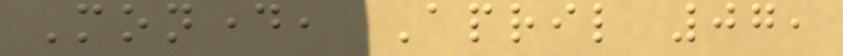Monday, April 07,
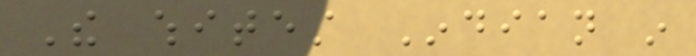The whitest Indian in
